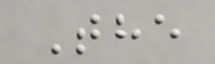The
